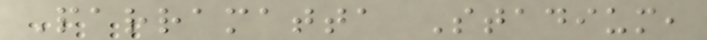Parramatta Stadium,
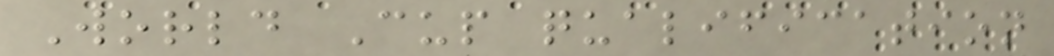World Cup qualification
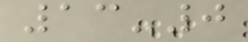13-0
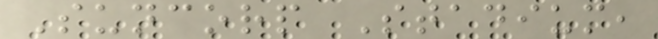Suncorp Stadium,
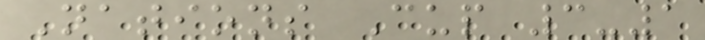Nations Cup 3-1
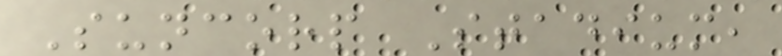Suncorp Stadium,
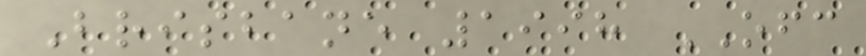Brisbane 1998 OFC
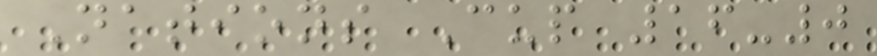Nations Cup 16-0
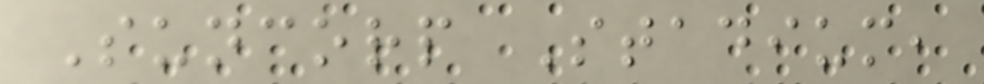Suncorp Stadium,
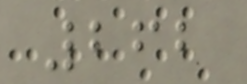262
